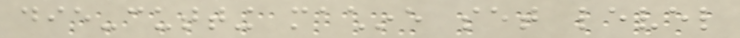die-cutting machine set level
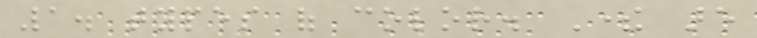1. types of color. There are
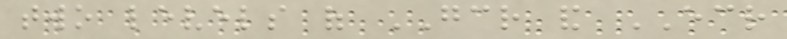two levels of GCR and ECR
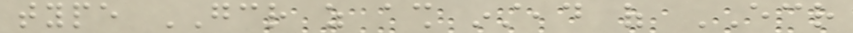type GCR as ash instead of ECR
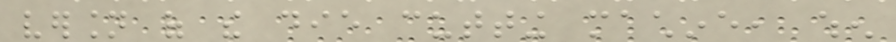version of the die cutting machine, when
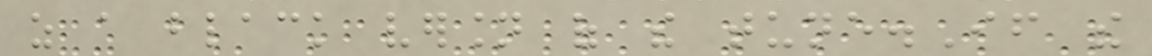as a black version of the tune.If the
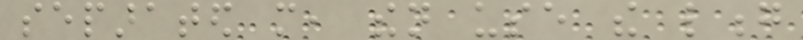separated more, then use the long
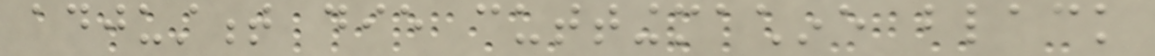adjustment die cuttingmachine black
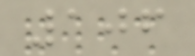106
